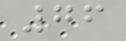76
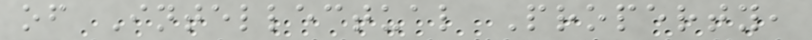of Intellectual Property,
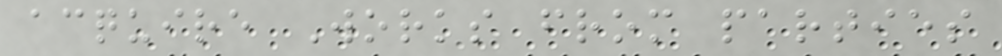acquire Works from parties
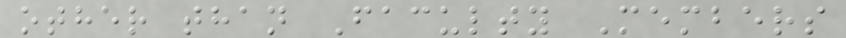other than Faculty Members
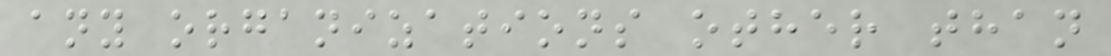any organizations other than
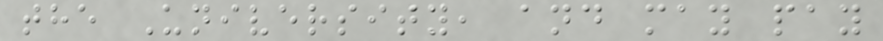the University, and may pay
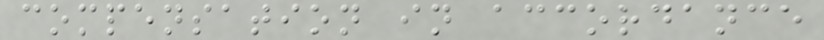compensation in accordance
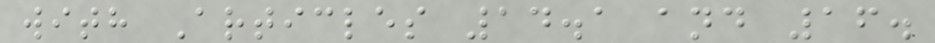with Articles 14.1 and 16.
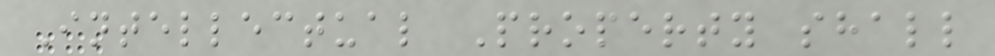Intellectual Property shall
